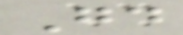Good
